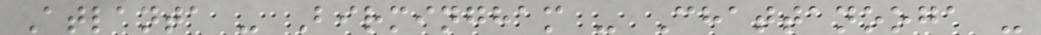Atlanta - Birmingham - Chattanooga -
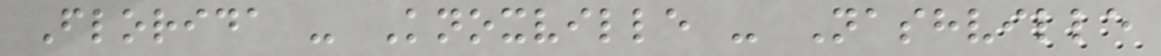Florida - Knoxville - Nashville
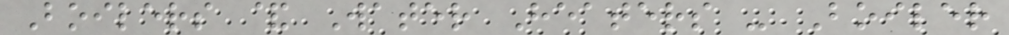Boilers & Water Heaters - Boiler
